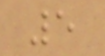5
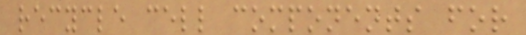recycle cell components for
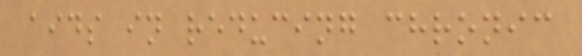aids in reducing chronic
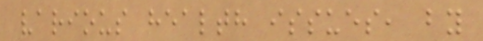various health issues, by
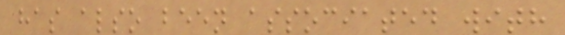has also been associated with
